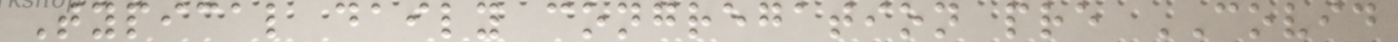Typical daily congregation pre COVID
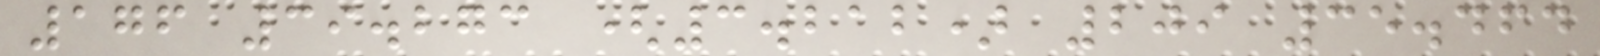176 39.273 (3.212) 209 35.464
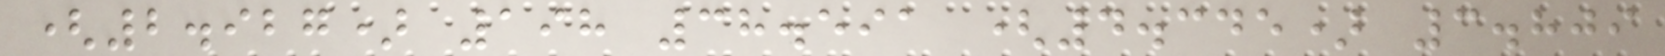(2.927) 198 38.591 (4.345) 3.809
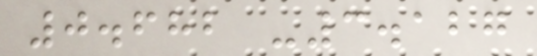0.682 -3.127
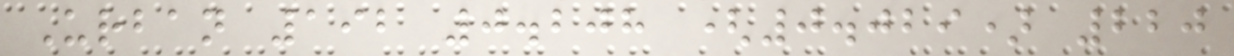Urban 192 0.208 (0.029) 220
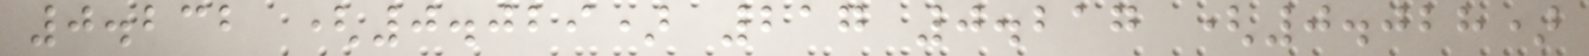0.232 (0.029) 217 0.217 (0.028)
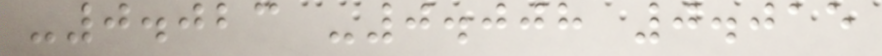-0.023 -0.008 0.015
